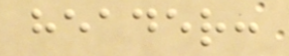header:
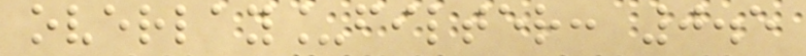overlay_filter: 0.5
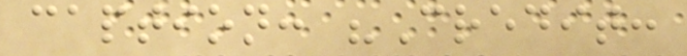caption: "Credit:
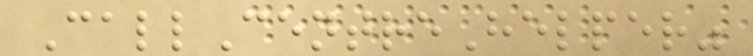CallCentreHelper"
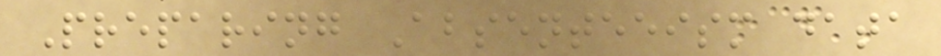Preparing Absenteeism data
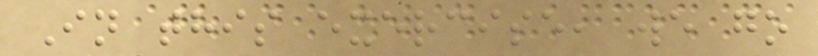In this exercise, we go
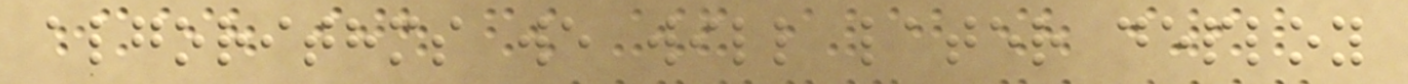algorithms we will later deploy
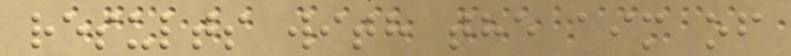results with the aim of
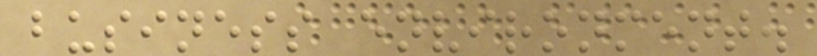business environment.
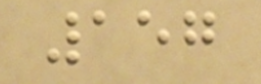157
